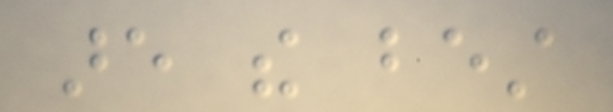are the best
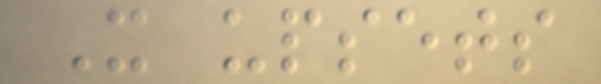It upsets
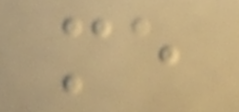me
